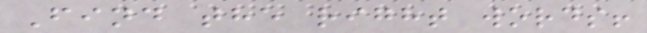Find the right words!
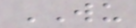WU
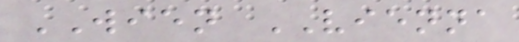WIEN VIENNA
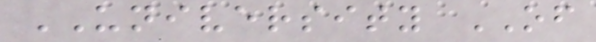UNIVERSITY OF
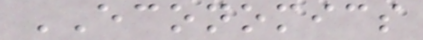ECONOMICS
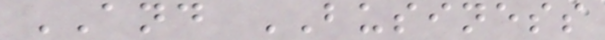AND BUSINESS
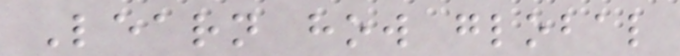Learn how global
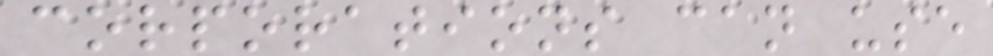corporations can use
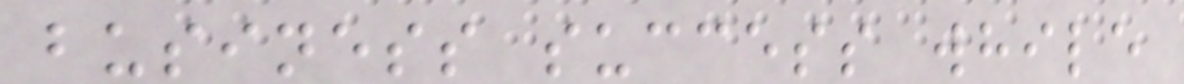business success while
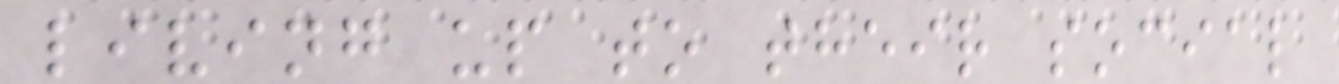living up to their social
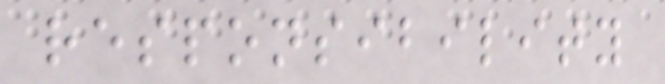responsibility
